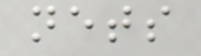nets
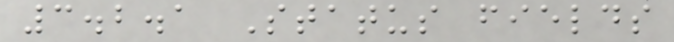3.2.1 Status fields
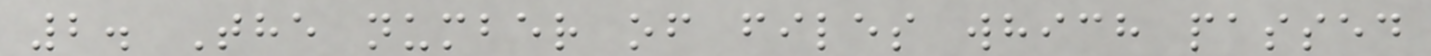2. The number of files which passed
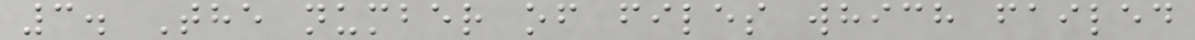3. The number of files which failed
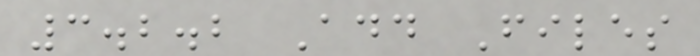3.2.2 Add Files
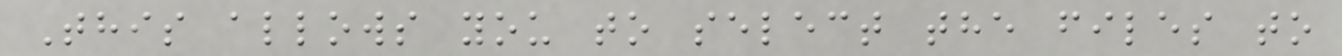This allows you to select the files to
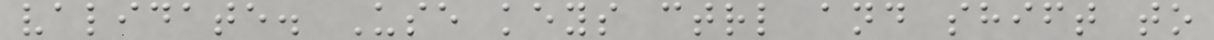validate. Use keys ctrl and shift to
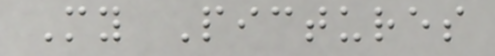My Pictures
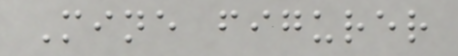Mine figurer
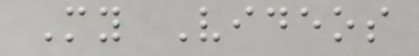My Videos
